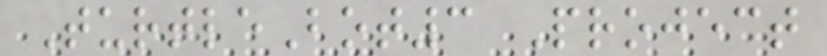TurtleBot3 Project
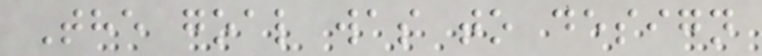The goal was to design
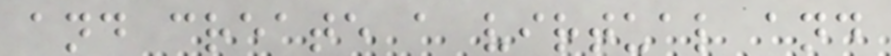and create a virtual and
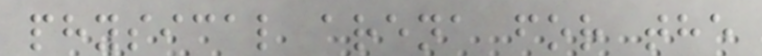physical arena for the
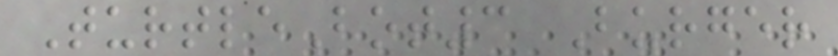TurtleBot3 Burger
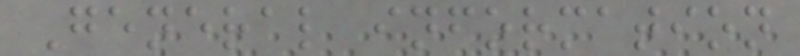General information
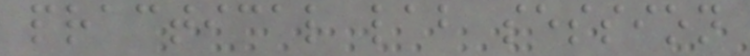practical lab session
